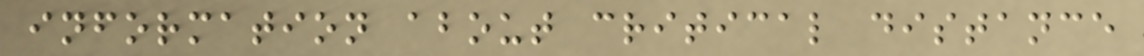information about critical distance
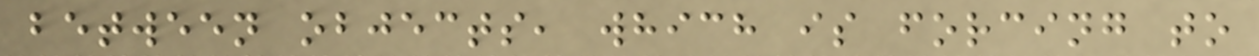between objects, which is forcing to
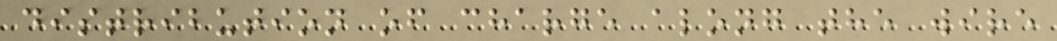distribution of charge along the wire
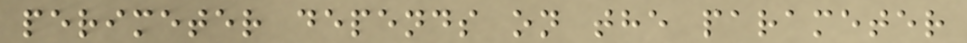perimeter depends on the parameter
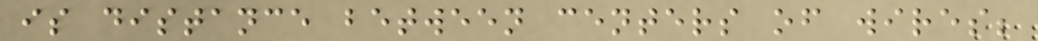is distance between centers of wires;
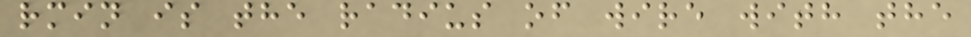rmin is the radius of wire with the
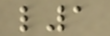l1
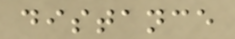distance
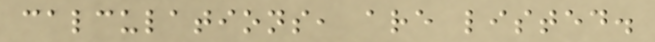calculations, are listed.
